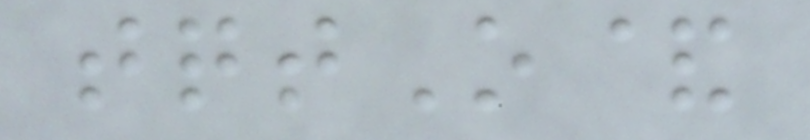tqtO&
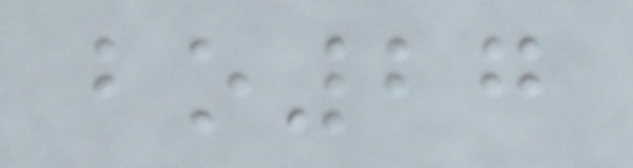bo27
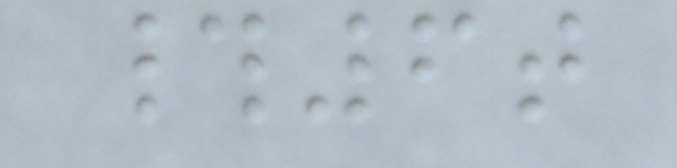#6t
